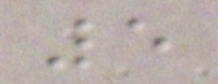5
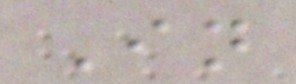In
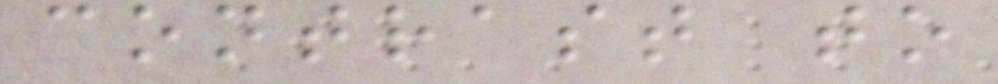contrast to
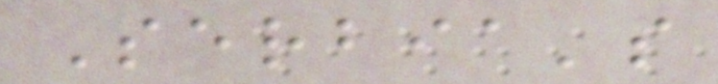Serbia's
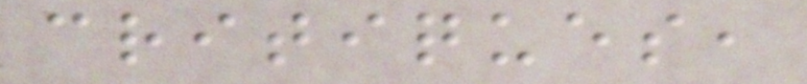critiques,
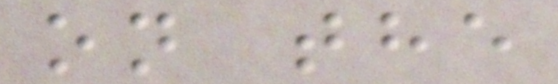on the
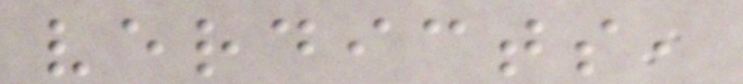verdicts,
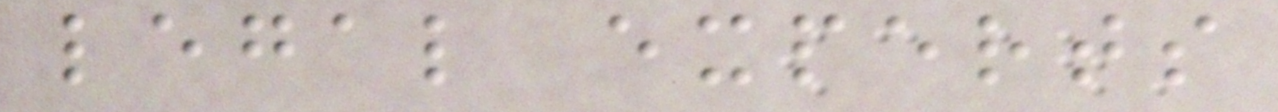legal experts
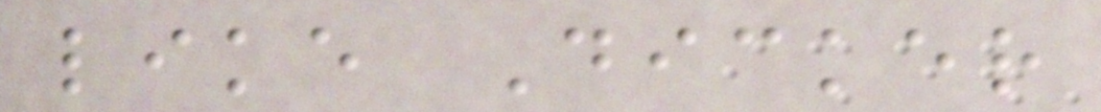like Dicker
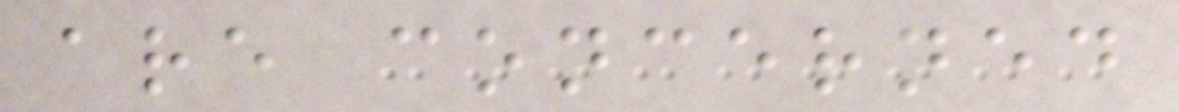are concerned
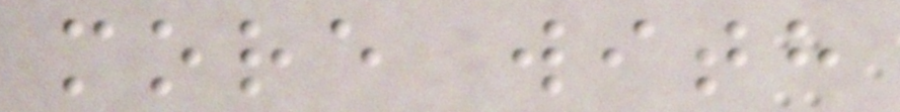more with
